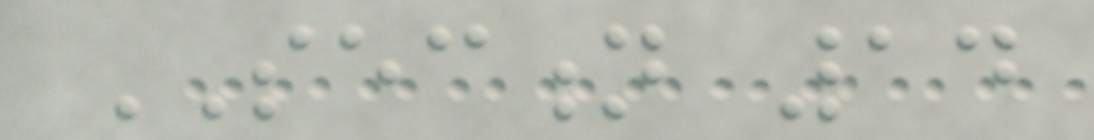SECTION 14
